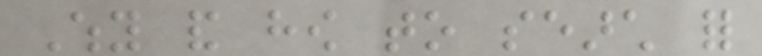Why and how to search for
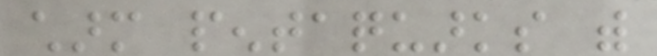charm pentaquarks with
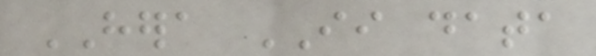HERA II data
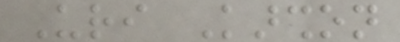Uri Karshon
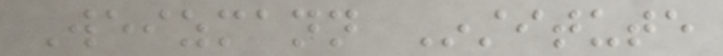Weizmann Institute
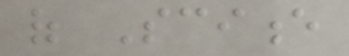of Science
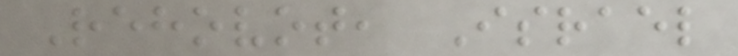Rehovot, Israel
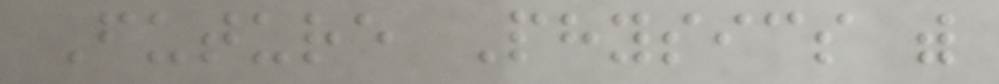Future Physics with
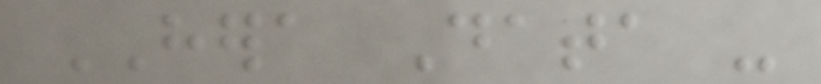HERA Data -
